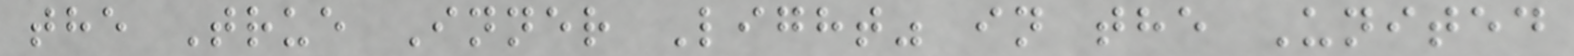the True Inner Light" in the United
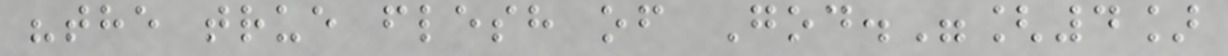"the true flesh of God."[4]
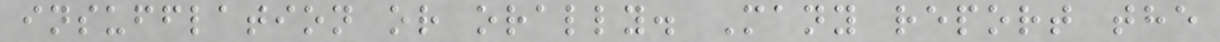insufflation or orally. Many report the
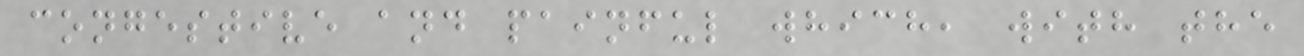congestive and painful which, with the
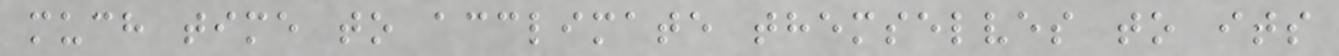much time to acclimate themselves to its
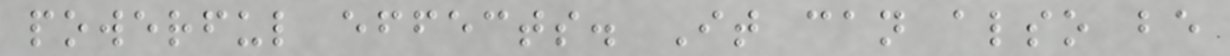powerful effects. It can also be
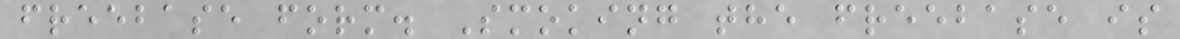freebase form. Smoking the freebase is
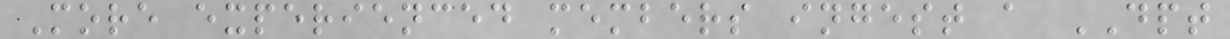More experienced members ingest a DPT
